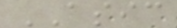ASIC
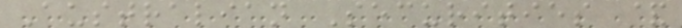Australian Securities &
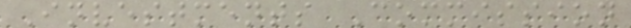Investments Commission
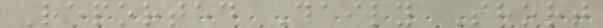Reported Daily Short
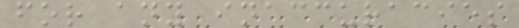for any inaccuracies
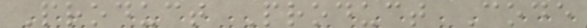Product Product Code
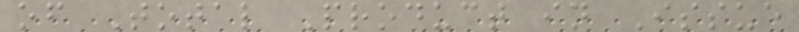of Total Product in Issue
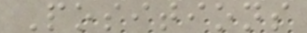Positions
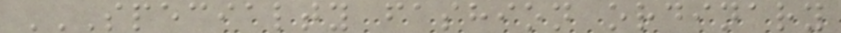SPECIALTY FASHION ORDINARY
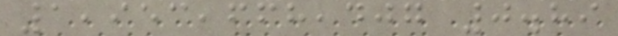1,953,668,407 0.89
